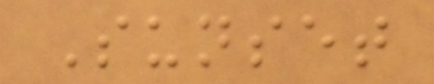Sunset
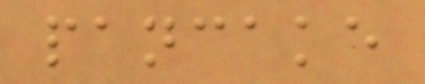pancake
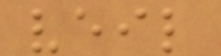veil
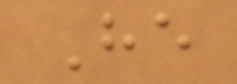He
